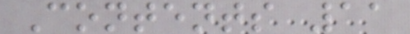Contents 11
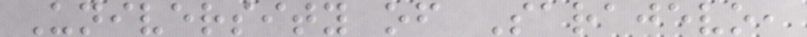University of Sarajevo,
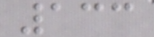133
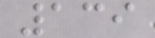139
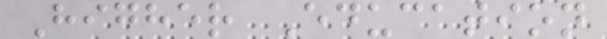Higher Education
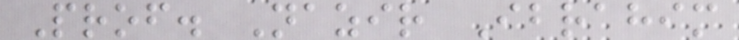Prof. Nazir Ibrahim
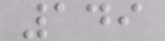149
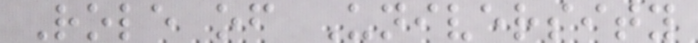Role of University
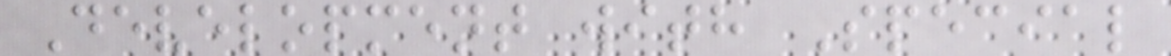Development with Special
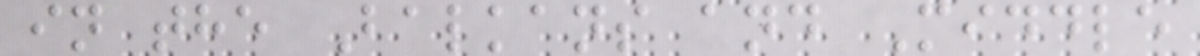in the Balkans and Middle
